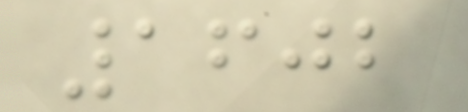1602
